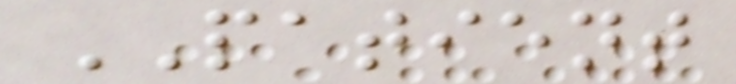PATIENT
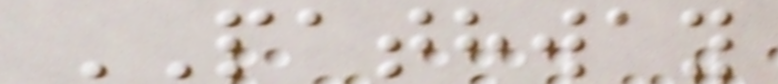PATHWAY
